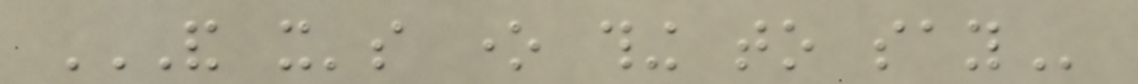AND IT'S ONE THING TO SAY
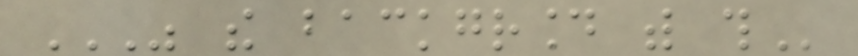WAS THE BACKGROUND WITH THIS
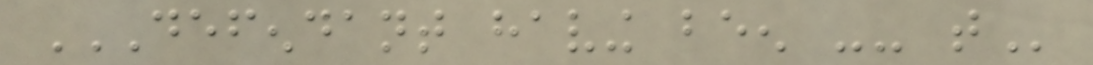DEFENDANT HAVING BEEN -- THAT
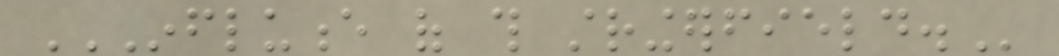INFLUENCE OF THIS STRINGERFIELD.
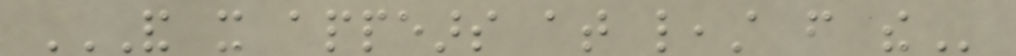AND IT APPEARS AT LEAST FROM THE
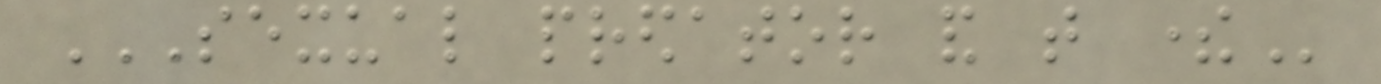SEXUAL PREDATOR AND THAT THERE
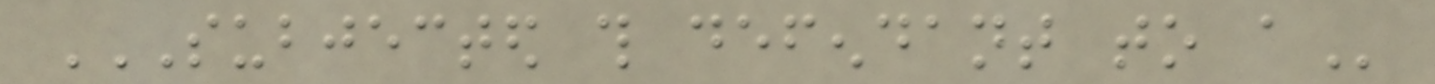SUBJECTED THIS DEFENDANT TO A
